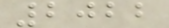2022
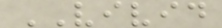VIVID
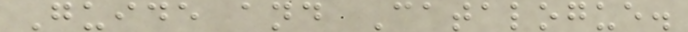Guide and Catalogue.
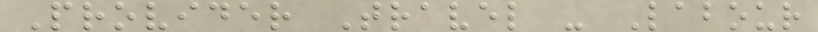Provider Travel - Labour
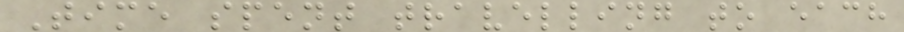Time spent travelling to each
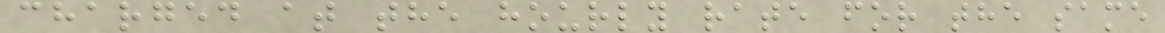charged at the hourly rate for the same
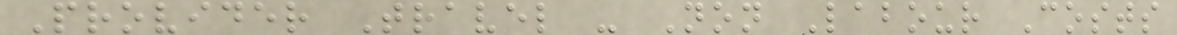Provider Travel - Non Labour Costs
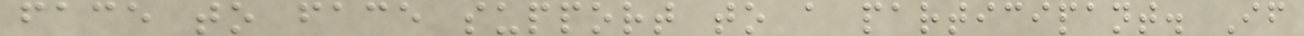face to face support to a participant. If
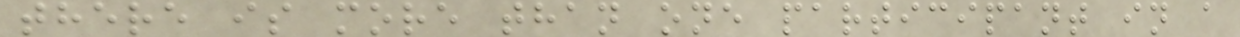there is more than one participant in a
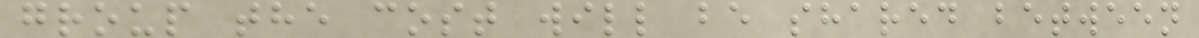group the cost will be shared between
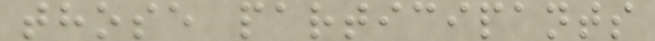those participants
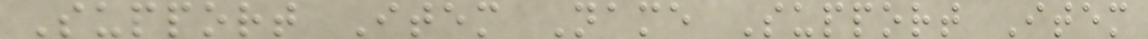Support Item Name Support Item
